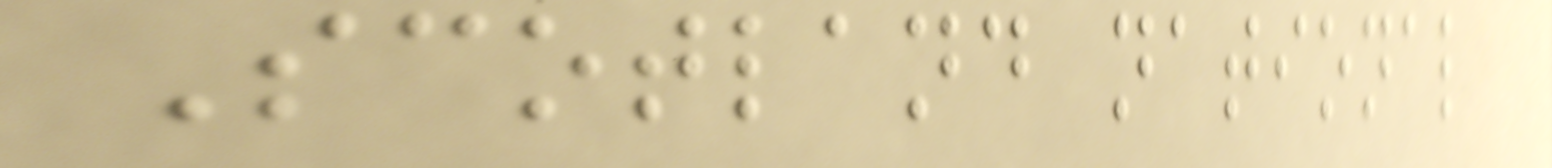Scotland national
